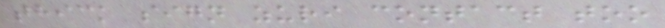thick sign zuri contact too
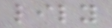lily
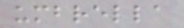umbrella
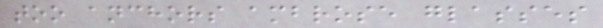too anchors ambrose glasses
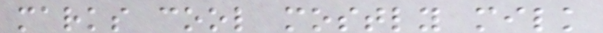marks cool mostly milk
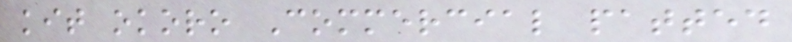kit okoro Commercial patted
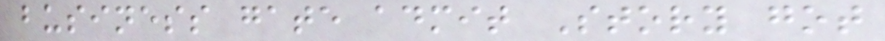business gate admit Story got
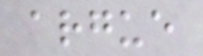argue
